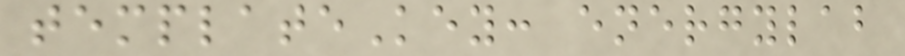templateKey: energylab
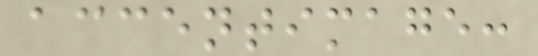accentimage:
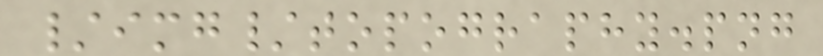/img/topography.png
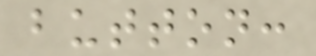button:
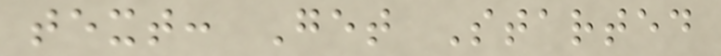text: Get Started
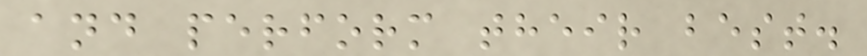and perform their best.
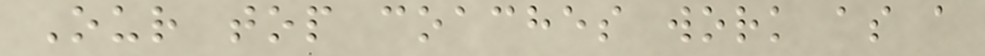Our top coaches work as a
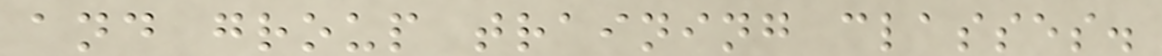and group training classes.
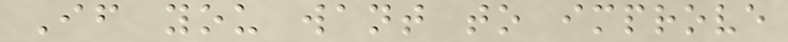If you want to improve
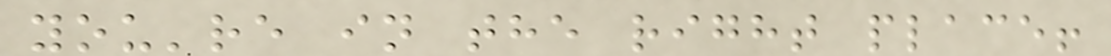you're in the right place!
